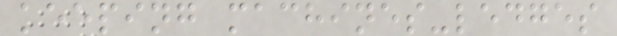keeping machines-ledges
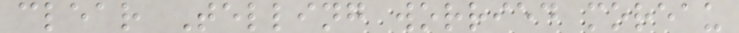clear Telling worried moreau
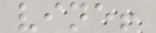vine!
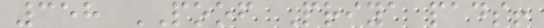358 POOF Priya pads!
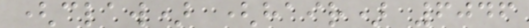(claw) (hair) 6046
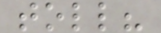toll?
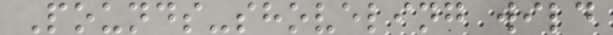Pounds-shoveling wild
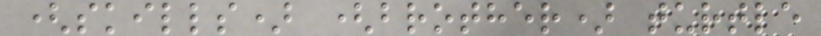(skills) (brother) turtle
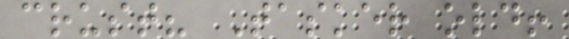crust? Tasker old!
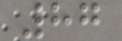87
